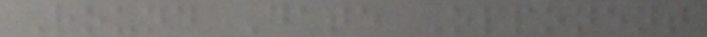Round Date Opponent
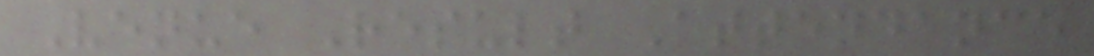Venue Result Attendance
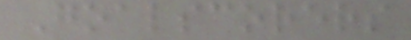Goalscorers
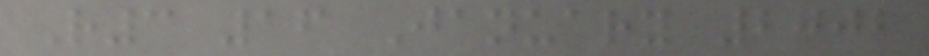R3 16 January 2002
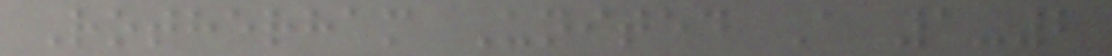Rotherham United A 1-2
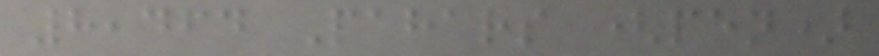8,464 Pahars (pen)
